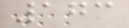173
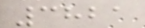3821
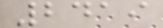2419
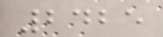2425
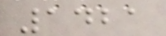1421
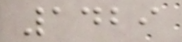1429
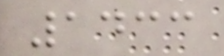1433
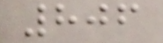806
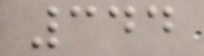344
